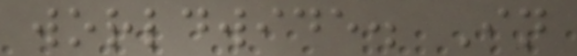worldwide. In
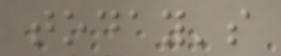today's
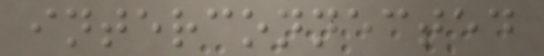interconnected
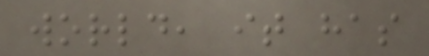world, it has
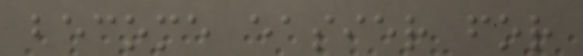become easier for
